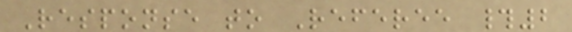Response to Referee #2
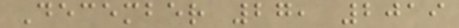December 27, 2019
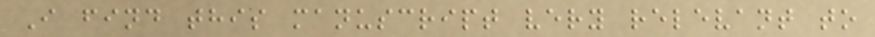I find this manuscript very relevant to
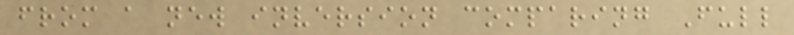from a new inversion comparing Full
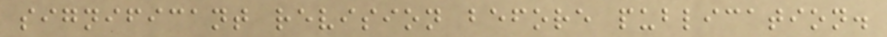significant revision before publication.
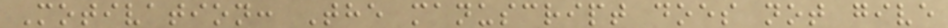Motivation: The manuscript does not give
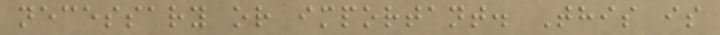necessary or important. This is
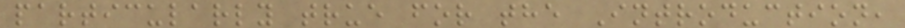particularly true for the Introduction,
